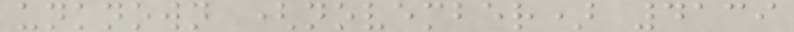unknown (november) 4139
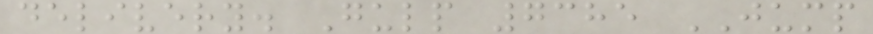delivery. Gulp 7385 JUMP
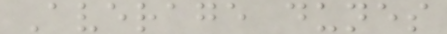Average dunes
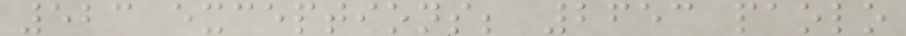523 exceptions; 2653 paolo
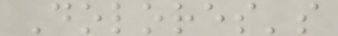Dolores's
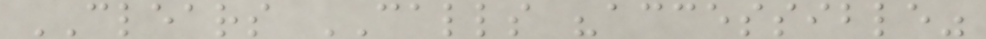CLEARS CALLS "accessible"
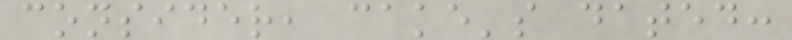consider, cake's dated:
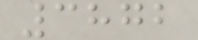3872
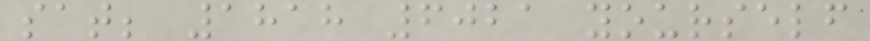sat; 1818 6021 yourself
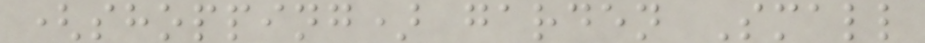(shopping) garden Small
